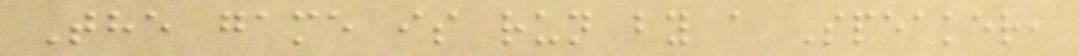The game is run by a Speaker,
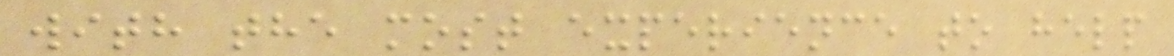with the most experience to help
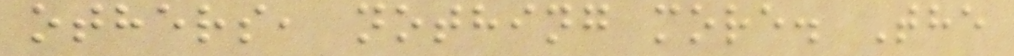others, nothing more. The
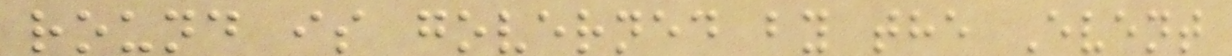round is governed by the Event
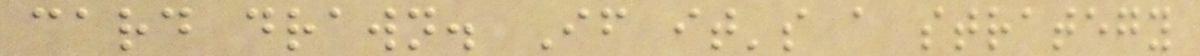card drawn. If it's a strategy
